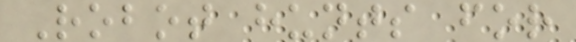Robot hunts for
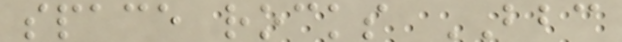space rocks BBC
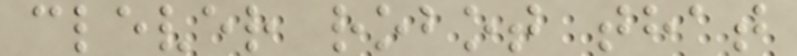clever robot that
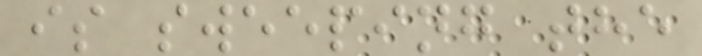is sweeping the
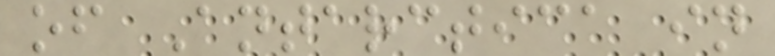of Antarctica in
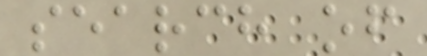search of
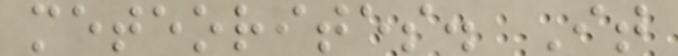meteorites. It
